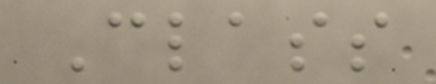Class
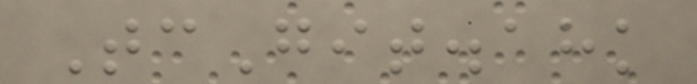TcGit.ahk
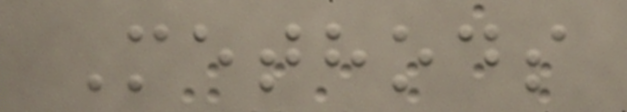Methods
